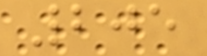205
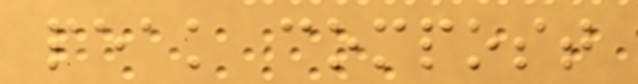peak compost
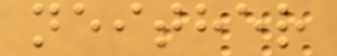neither
